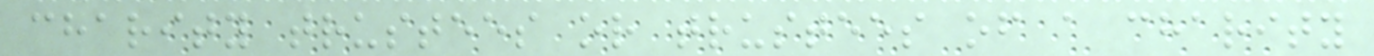charity trustees or trustees of a charity
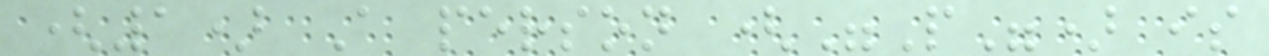(1) A person ("P") is
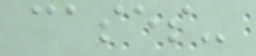cases-
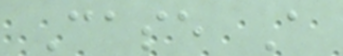Case A
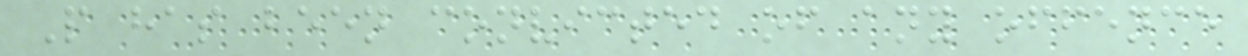P has been convicted of any offence
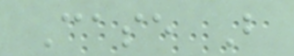Case B
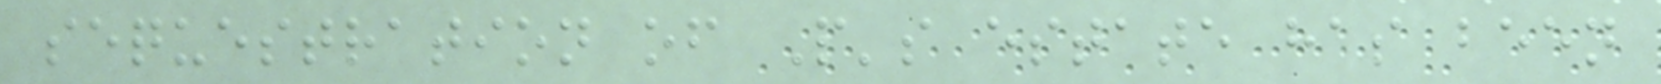sequestration of P's estate has been
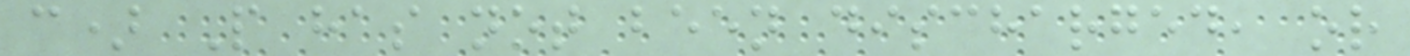c) P has not been discharged, or
